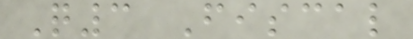Q3 Fiscal
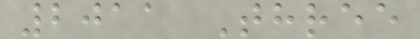2011 Three
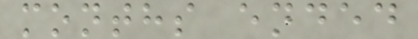months ended
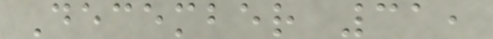December 31,
